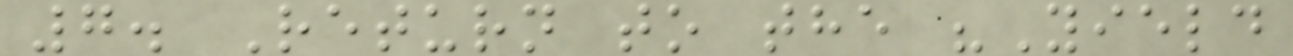7. Return to the "Yield
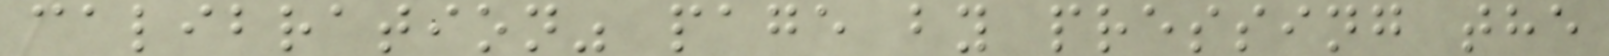calibration" page by pressing the
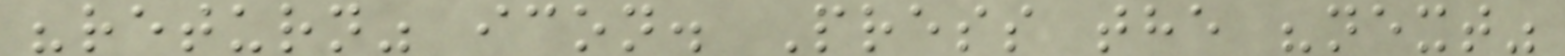"return" icon. Press the "next"
